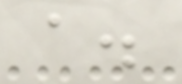a.
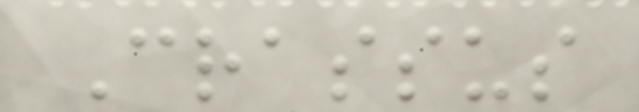Crassus
